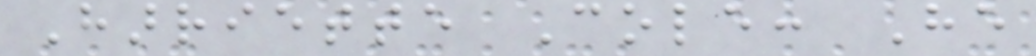Harriette Cole: He
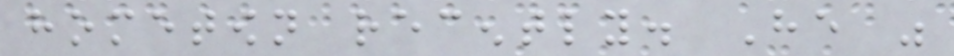hometown recently. He was
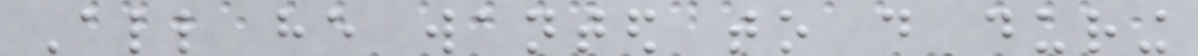All he wanted to do during
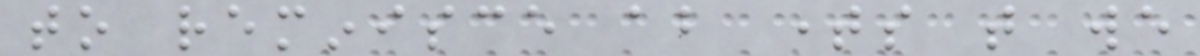to reminisce about times that we
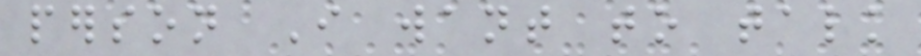person I want to talk
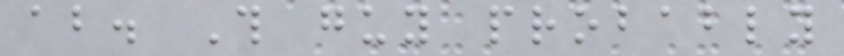about. This guy probably
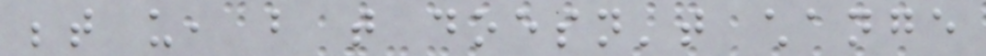between us, but that doesn't change
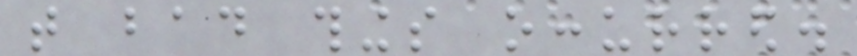that bad things occurred.
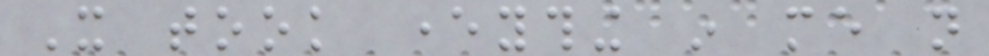It took everything in me not
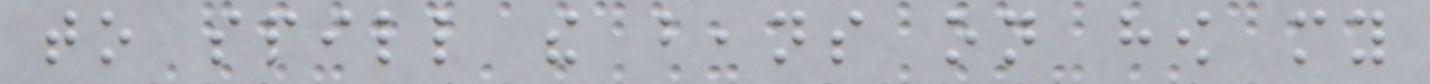to spill the beans on how my
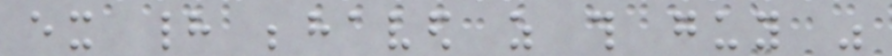ex had behaved as this guy was
